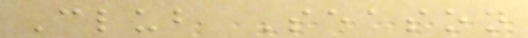Club Season
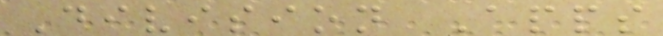Division Apps
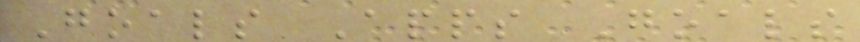Goals Apps Goals
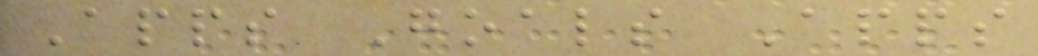Apps Goals Apps
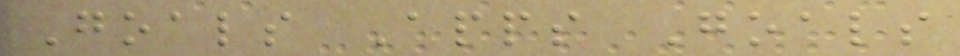Goals Apps Goals
